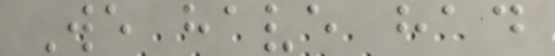We have had
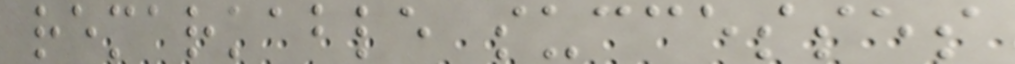remarkable successes
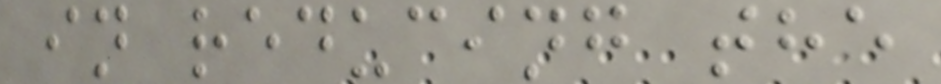in reducing the
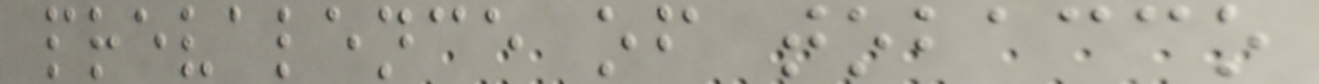prevalence of tobacco
